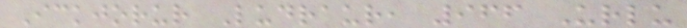Ickjorur Ludraur, 966 Urlu
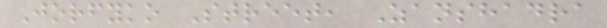Jorfyko Street, Zanshadra
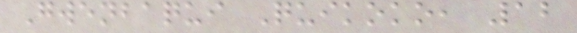Gwenbaqui Quikoko, 12
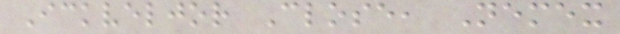Ickveljor Close, Nemex
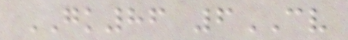GK86 6CV
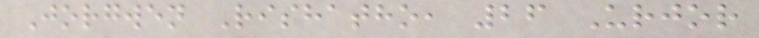Jorgwen Rishatho, 26 Urjor
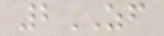2ZF
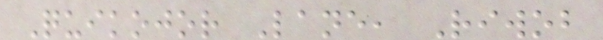Quikojor Lane, Riwob
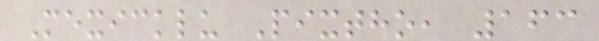Mexicklu Pixtho, 163
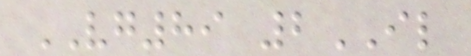VG89 2IL
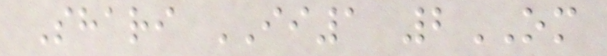Shari II1 2OM
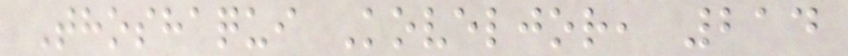Thoshaqui Koveljor, 214
